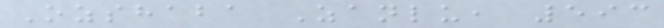Ozshaba Zanlu, 593
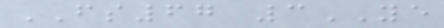FS67 3YE
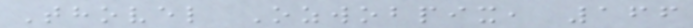Thovel Ozwobpix, 166
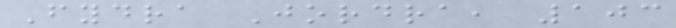Fydra Jordra, 103
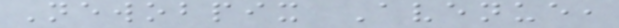Newobpix Avenue,
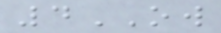4OW
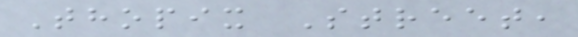Thopix Street,
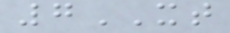7XT
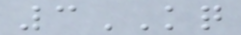3KQ
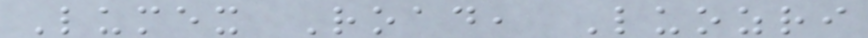Lumex Road, Luozri
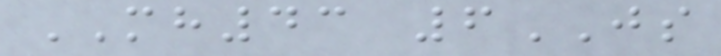MH43 6JS
